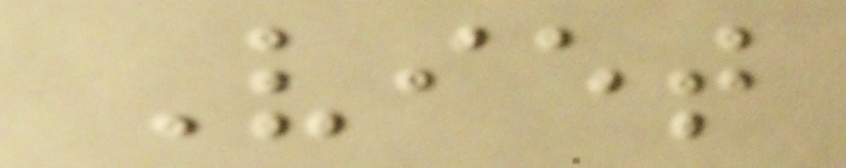Viet
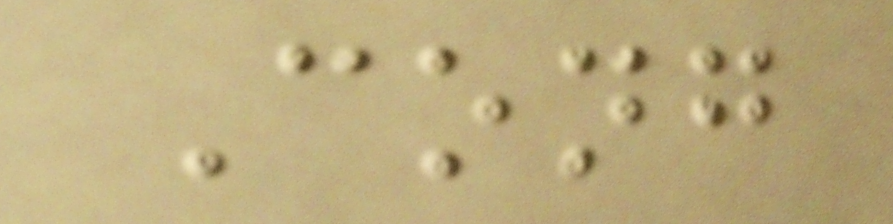Cong
